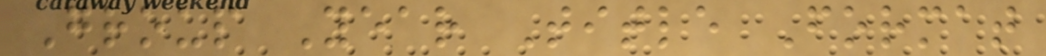Group Year Title Format
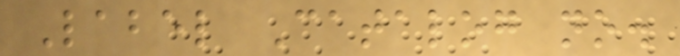Label Catalog no.
